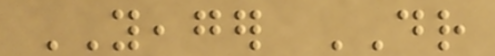YEAGER DR
